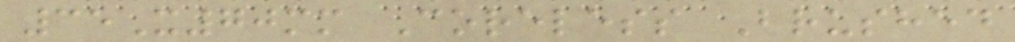35X70mm Coreless Brushed
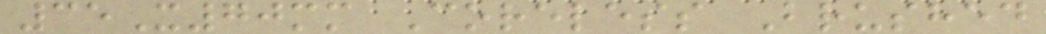35X70mm Coreless Brushed
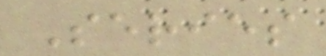Series
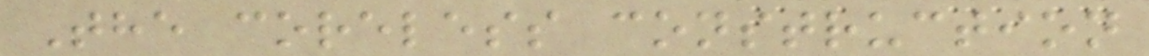The coreless construction
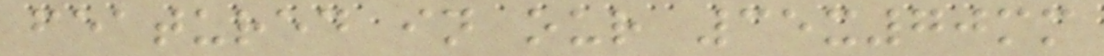featured in our 35x70mm
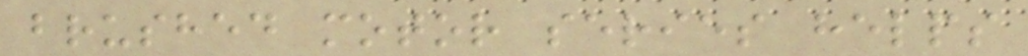brushed motor series helps
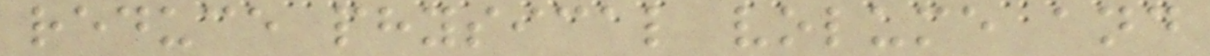reduce physical volume and
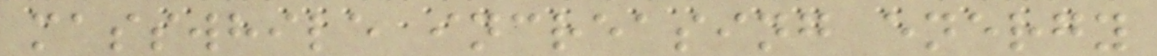masswhile increasing energy
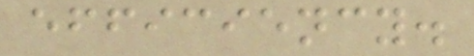efficiency.
